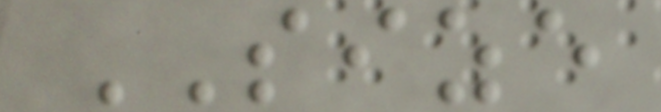SIZE
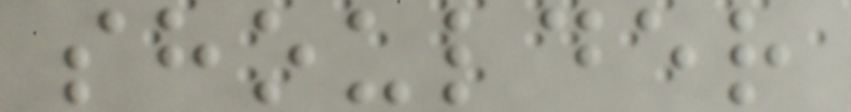shoulder
